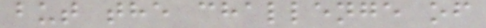but the challenge of
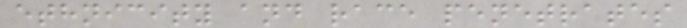ethnicity and race penetrates
